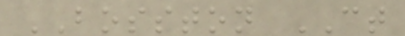BOSSTON CT
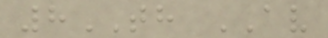8TH AV
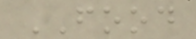FOOD
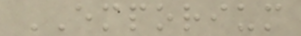EMPORIUM
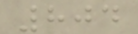804
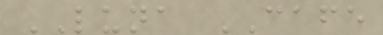LUNA CAFE
